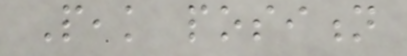Peak position
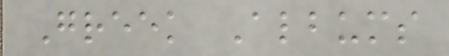Greek Albums
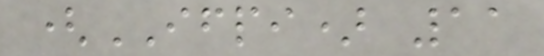(IFPI) 11
